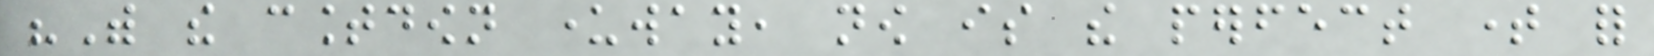"With the countdown underway, now is the perfect time for
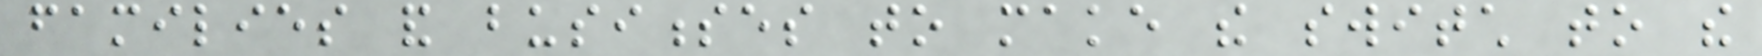families and businesses to make the switch to the
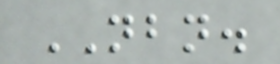NBN.
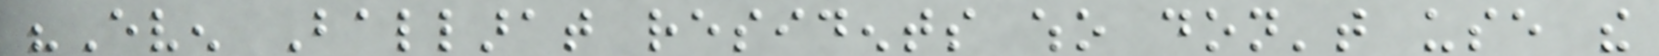"Even Ballarat residents who don't use the
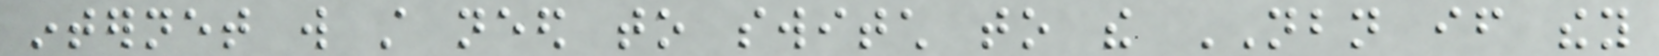internet will still need to switch to the NBN if they
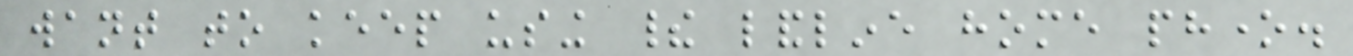want to keep using their landline home phone.
